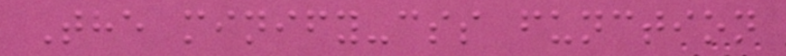The minify-css function
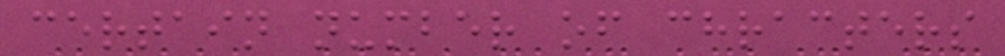certain number of chracters
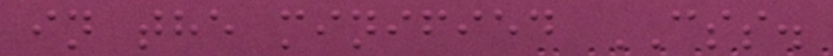in the minified CSS.
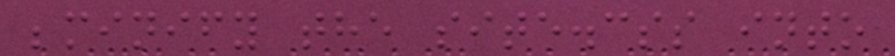;minify the site.css into
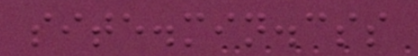site.min.css
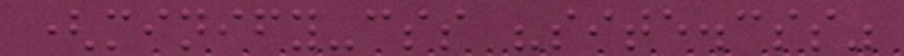(minify-css "site.css"
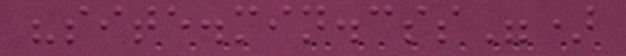"site.min.css")
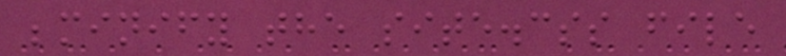;minify the site.css file
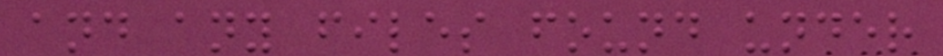and any files found under
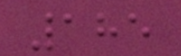185
